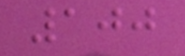100
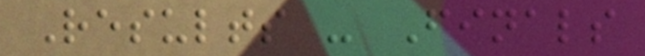Results - Finals
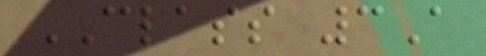CLASS 3A
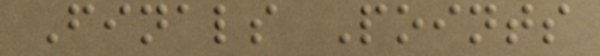Finals Points
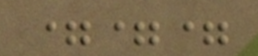===
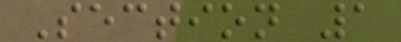Section 1
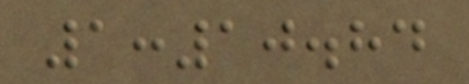1:10.84
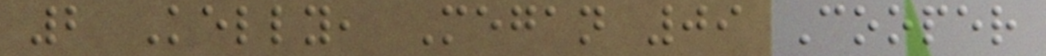2 Kelly, Megan 09 Cooper
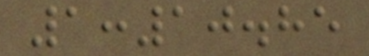1:10.85
